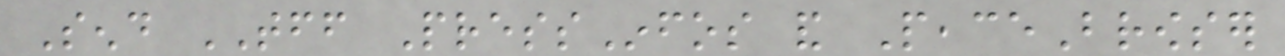Send TFF PressInfos and PeaceBrowser
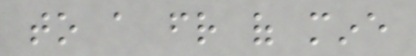to a friend of mine
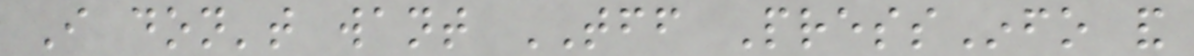I don't want TFF PressInfo and
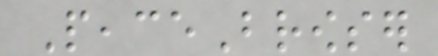PeaceBrowser
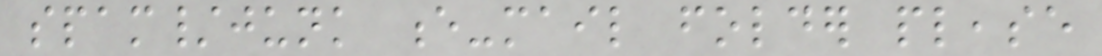spam/junk e-mail folder please
